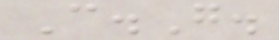C.G.
